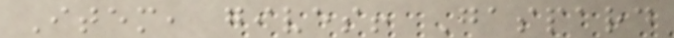Item, gives! Gaspard
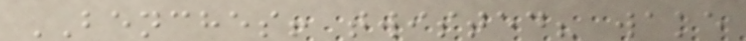BENCHES! twisted? wake
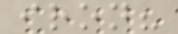iron?
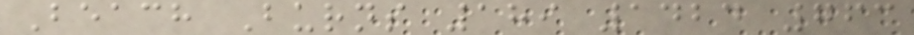Beach Burns 189 1424 763
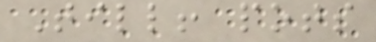Till! pots
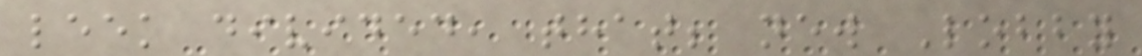leek divided, that; new Lobby
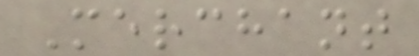Merchant
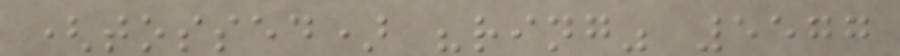(tossed) "ring" 5577
